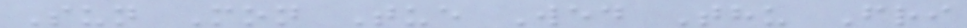Sun Mon Tue Wed Thu Fri
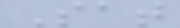Sat
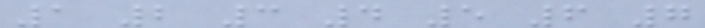1 2 3 4 5 6 7
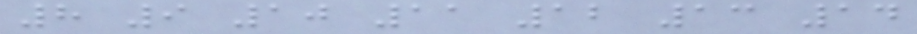8 9 10 11 12 13 14
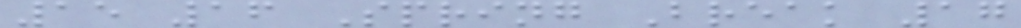15 16 Spring Break 17
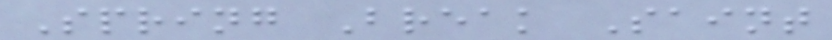Spring Break Saint
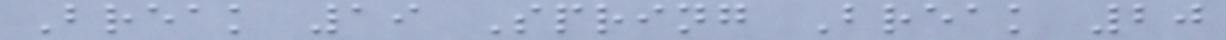Break 19 Spring Break 20
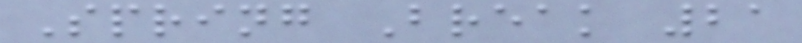Spring Break 21
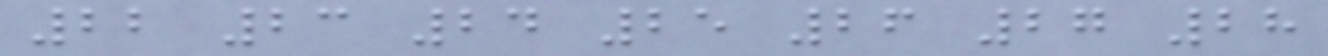22 23 24 25 26 27 28
